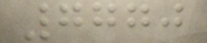7770
